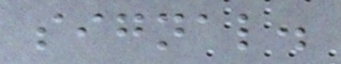signal.
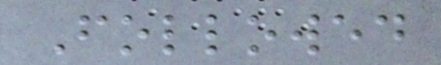Followed
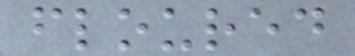floured
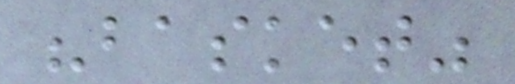"basket"
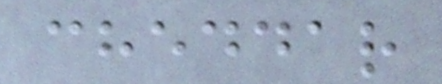cheddar
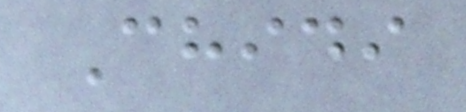Chidi
